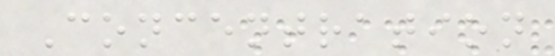Concentration
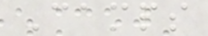Camps
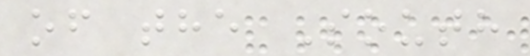of the South
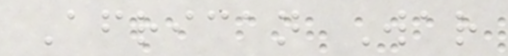African War
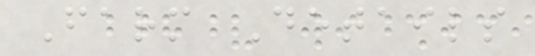Farm Details
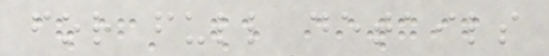for full details
